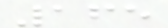165
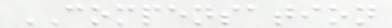COMPENSATION
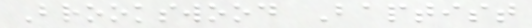Brookswood Baptist
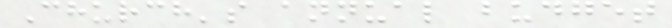Church's annual budget
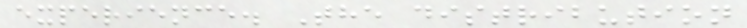experience. The distribution
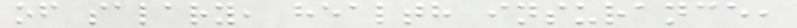of salary, health insurance,
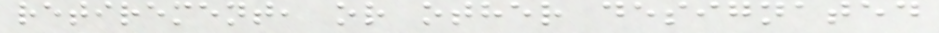retirement, or other designated
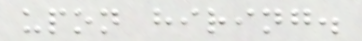upon hiring.
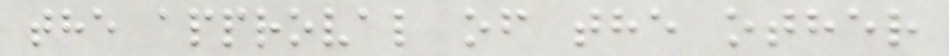the approval of the other
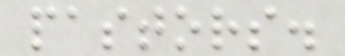pastors.
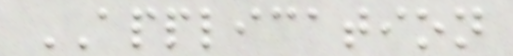APPLICATION
